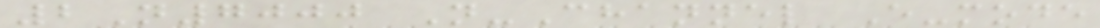2N7000 N-Channel E-mode
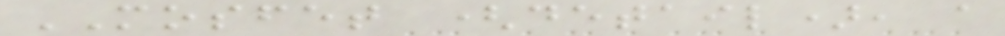MOSFET (detail), a
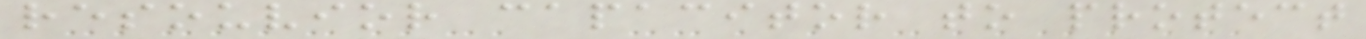resouvior capacitor to protect
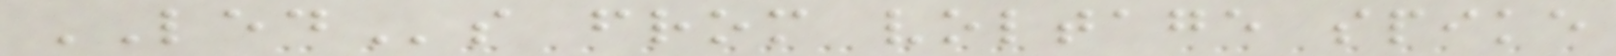LEDs from voltage spike
